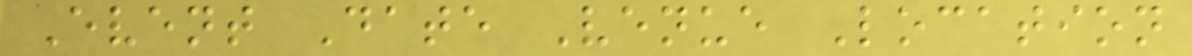Event Date Venue Location
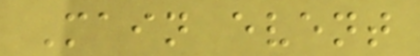Main event
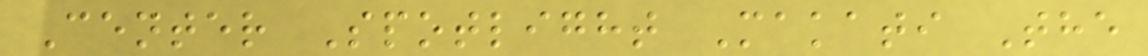Center Spotlight Makati The
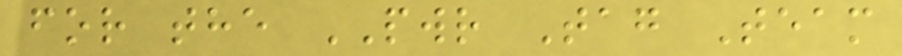for the PWR Tag Team
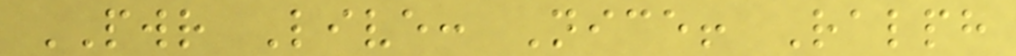PWR Live: Nice! Ralph
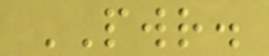PWR.
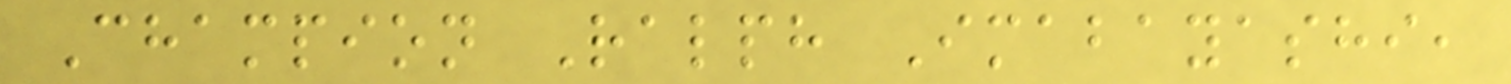Champion Ralph Imabayashi,
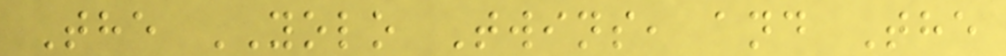The YOLO Twins, and The
